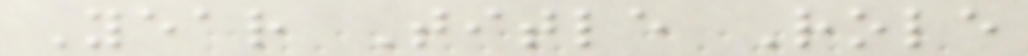Year Title Role
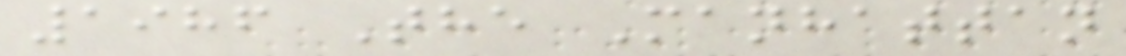1986 The Manhattan
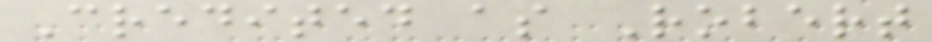Credited as Robert
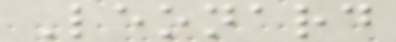Leonard
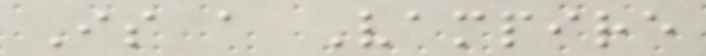Is a Vampire
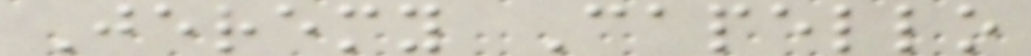Jeremy Capello
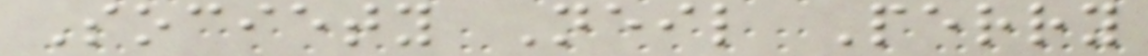Society Neil Perry
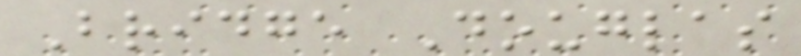Bridge Douglas
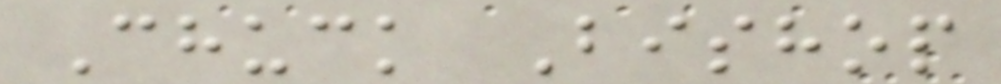Chuck Bishop
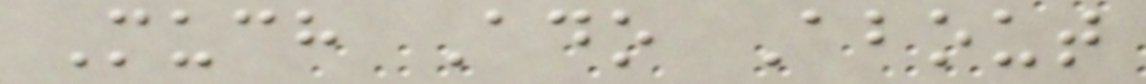Much Ado About
